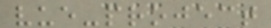vue-project
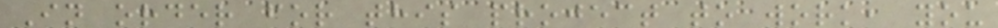In order for this project to work, you
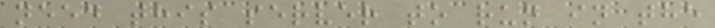need this server to run in the
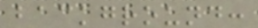background:
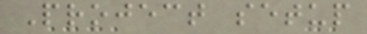Project setup
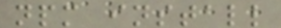npm install
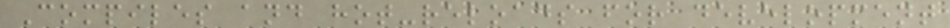Compiles and hot-reloads for development
